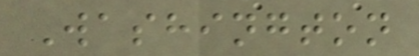Washington
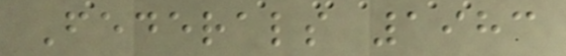Federals 1983
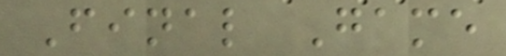Final Game
